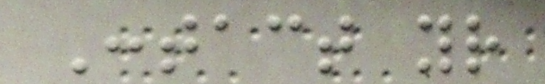Contact your
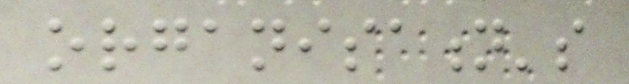organisation's
